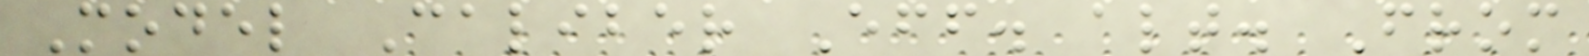Model Caliber Eff. alt. From
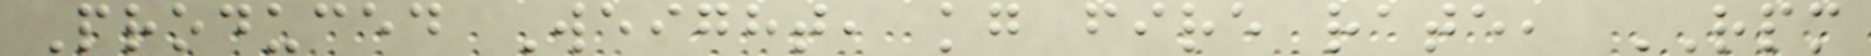Produced Weight, kg fire rate, RPM
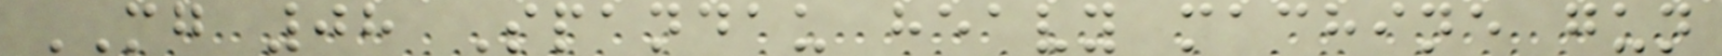MG 08 Spandau heavy machine gun
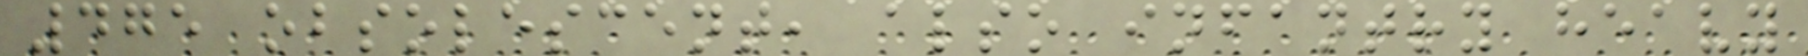475 obsolescent, also infantry heavy
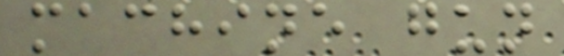machine gun
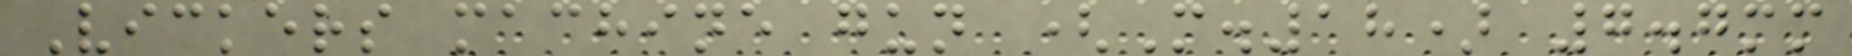Vickers machine gun (M.18) 7.7mm
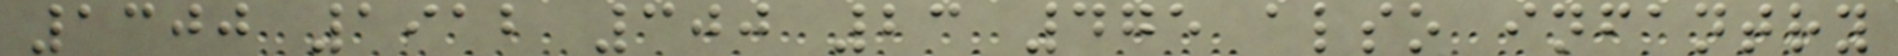1300 1912 300 23 475 also infantry
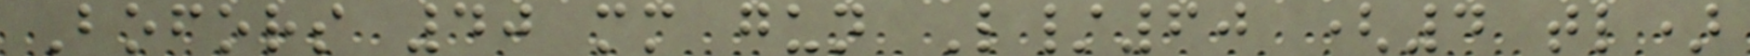Bofors 40 mm gun L/60 (4 tl)
